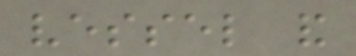vessel and
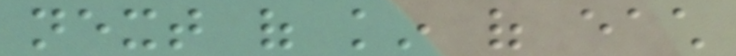next of kin of each
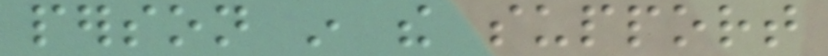person in the support
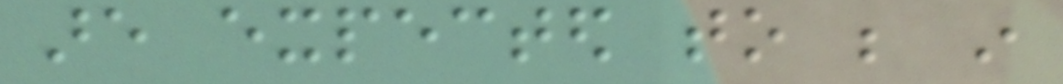are expected to be in
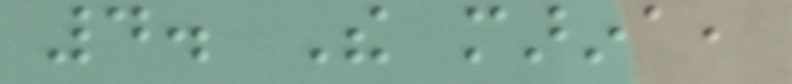4. The marina,
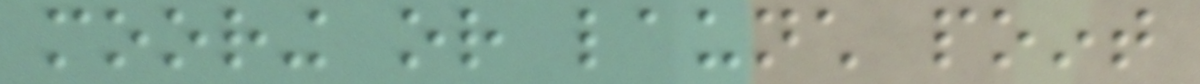mooring or launch point
